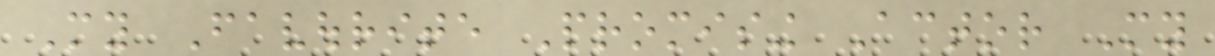My Favourite Promising Actor My
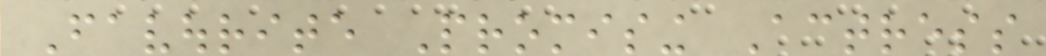Favourite Promising Actress
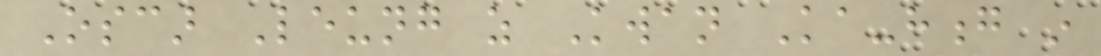Oscar Leung as Kwan Ka-hong in
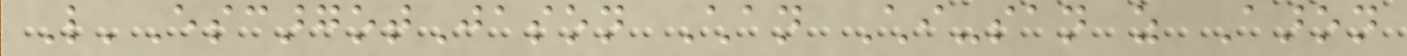L'EscargotJason Chan Chi-san as Aaron
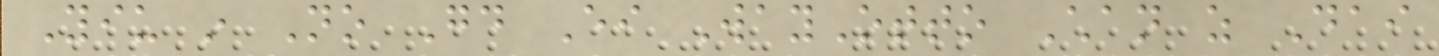Yiu in No Good Either WayOtto Chan as Dai
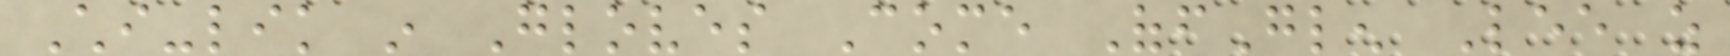Chi-lik in Gloves Come OffGlen Lee as
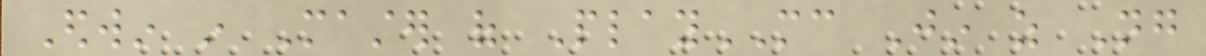Edwin in Master of PlayMC Jin as Ng
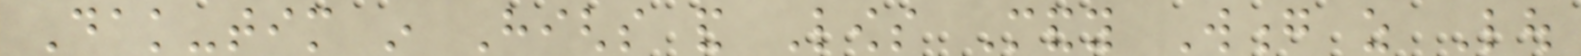Dak-tim in Highs and Lows Mandy Wong as Lou
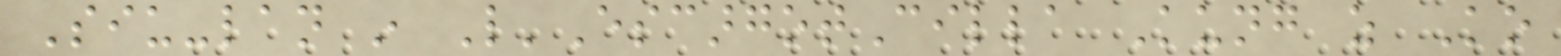Siu-lan in L'EscargotCilla Kung as Ko
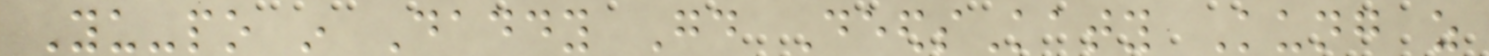Yu-po in Daddy Good DeedsKaty Kung as
